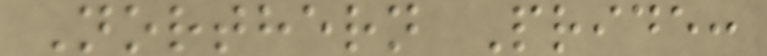Northern Pride:
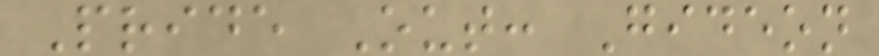Pride Out: Gideon
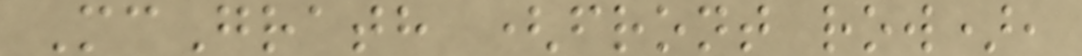McGrath (front row),
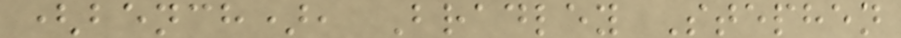(bench), Bradley Stephen
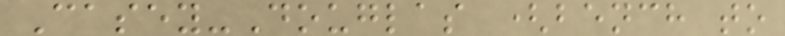Casey-Douglas (bench to
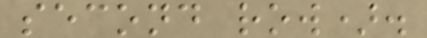second row).
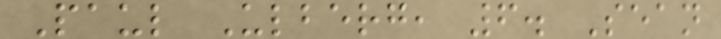Paul Ulberg, 6. Sean
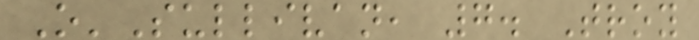O'Sullivan, 7. Troy
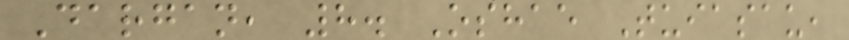Dargan, 8. Oshae Tuiasau,
